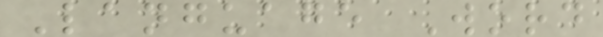Language Word
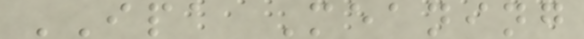IPA Meaning
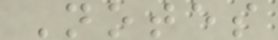Notes
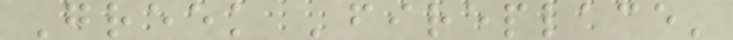Greek 'fireplace'
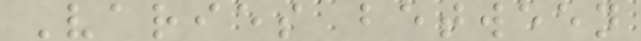Varies between
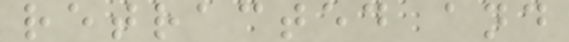retracted and
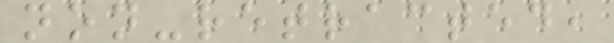non-retracted,
